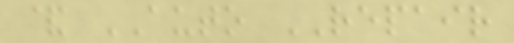& AUTO REPAIR
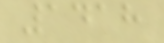1418
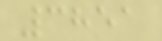3851
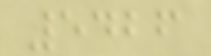5426
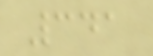341
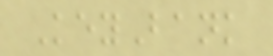KeyBank
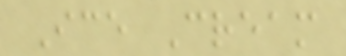Ice Cream
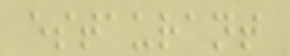estaurant
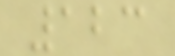123
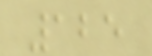125
